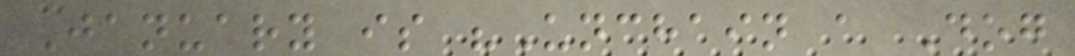January is "Unchain a Dog
